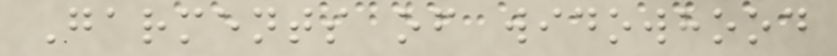Garments of widowhood
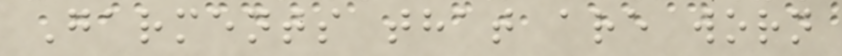Garments that are worn
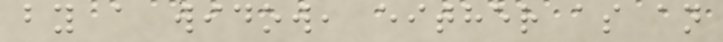by a widow, either as an
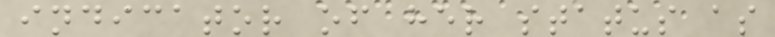indicator of her status as
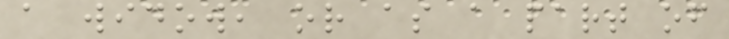a widow, or as a part of
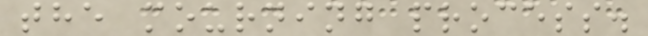the mourning process.
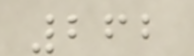262
